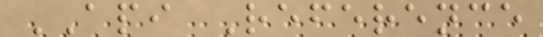API Reference
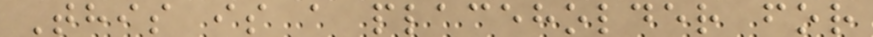This is a placeholder for
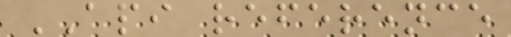API reference
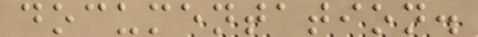documentation.
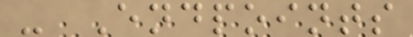- Endpoints
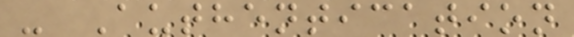- Authentication
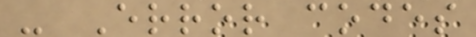- Error codes
